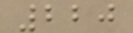220
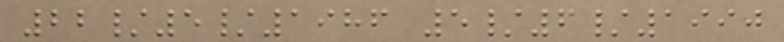22/5/1986 5/6/1990
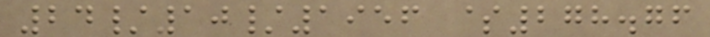24/10/1956 $278.76
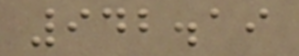942.19
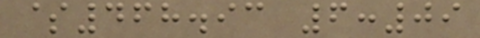$468.93 6:09
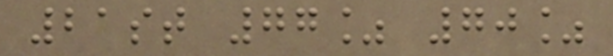21st 77% 70%
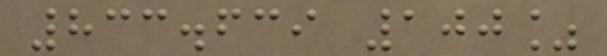833.639 100%
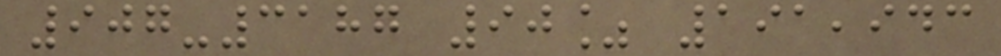907-3187 90% 191,943
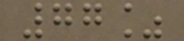77%
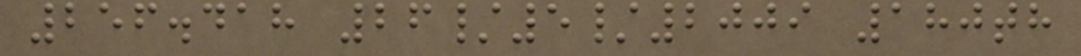256.418 26/5/2009 180th
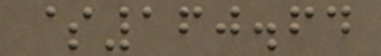$160.64
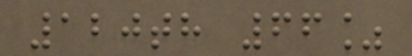120th 66%
